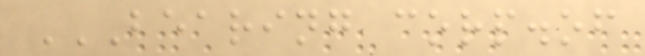BEARING CORP.OF
